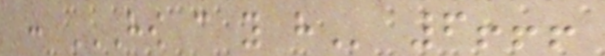: HOW CAN YOU HAVE 6!!!
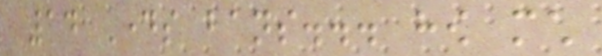14 Days bans... how much
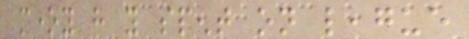money have you spent on league
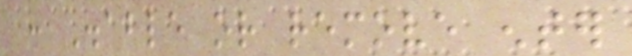: Disable or remove enter
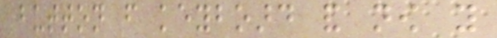button from keyboard and now you
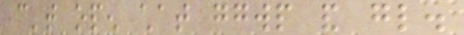can't open chat ggwp and gl.
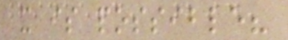it is possible?
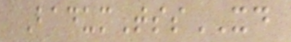BadumTssXD
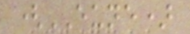(EUNE)
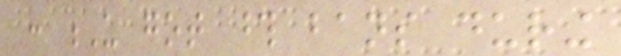: U got those bans during
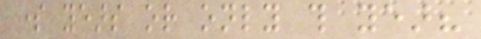some years or only this year?
